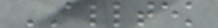ALLTEK
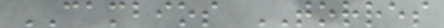CAMBIOS TORRES
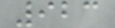923
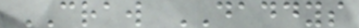CRAW DADDYS
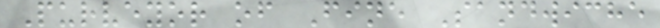Purveyor of Fine Sandwiche
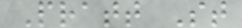Pratt St
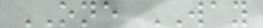ONE WAY
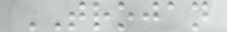TROJAN
